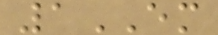1EM
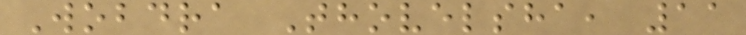Wobdra Thovelsha, 11
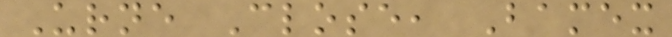Urne Close, Bamex
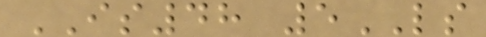IS48 5LS
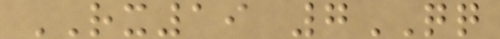RX19 7QQ
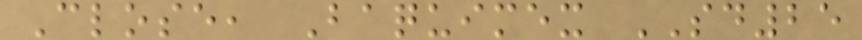Close, Baquimex SD25
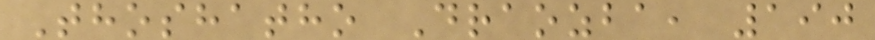Thoshatho Draozba, 190
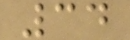34
